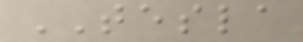TESLA
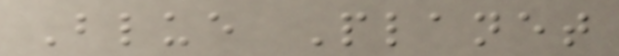Blue Planet
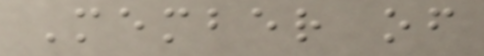Member of
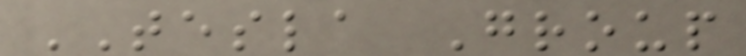TESLA Group
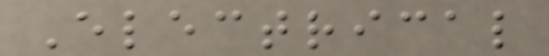Electrical
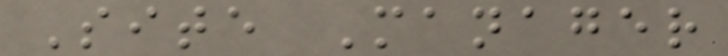Site Manager
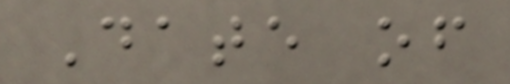Date of
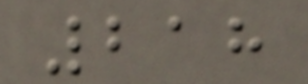218
